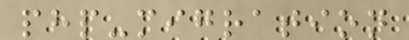php-migration
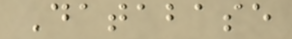Database
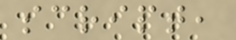script,
